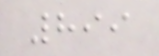899
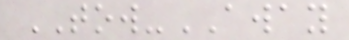TOW-AWAY
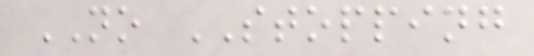NO STOPPING
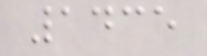1435
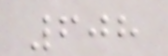608
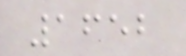1652
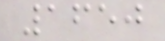1650
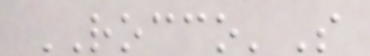ROCCO'S
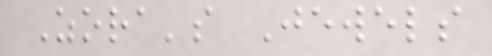Zora's Jewels
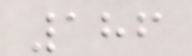186
